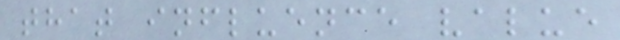that influence value
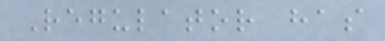Regulator has
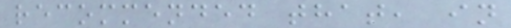recommended that, in
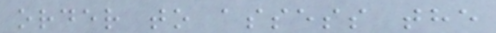order to assess the
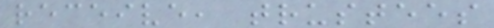receive, trustees
